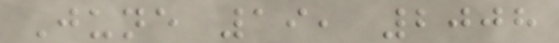June 19, 2008
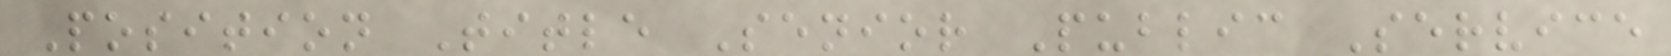Position Title Senior Public Service
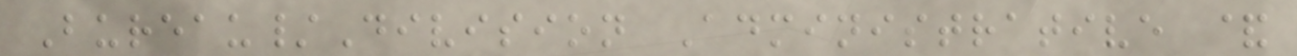Bureau/Division Administrative &
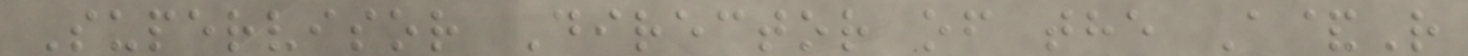Supervisor Director of the A&R
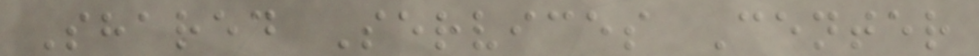Shared Services Center
